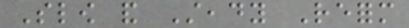Slow and Steady Reform
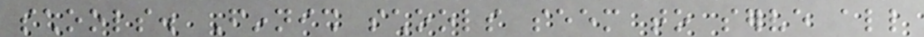schools. Finnish schools seem to serve all
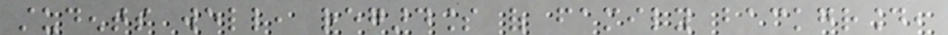students well, regardless of family background,
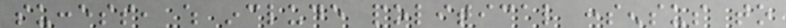success, which include political consensus to
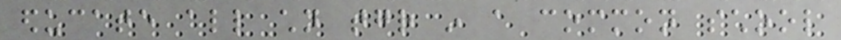educate all children together in a common school
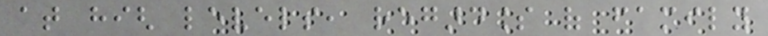at high levels, regardless of family
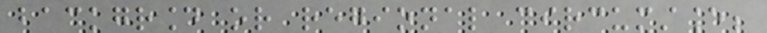background or regional circumstance;
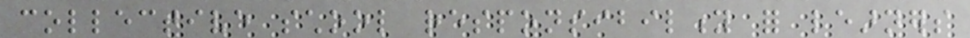collective school responsibility for learners
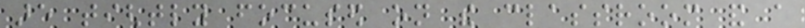are tightly focused on the classroom and a
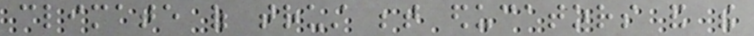climate of trust between educators and the
